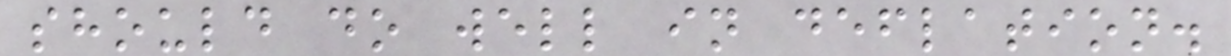should do well in deflation.
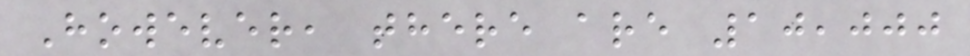However, there are 10,000
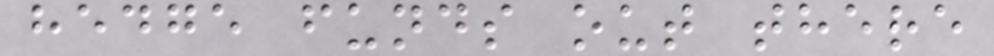hedge funds out there
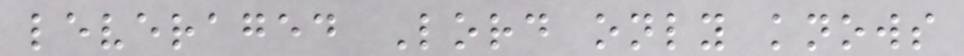leveraged Lord only knows
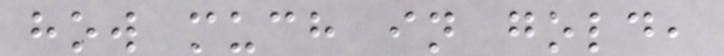how much in gold,
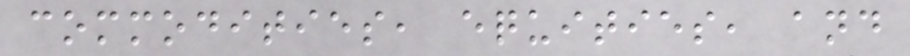commodities, equities, and
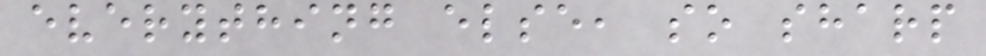everything else, so sharp
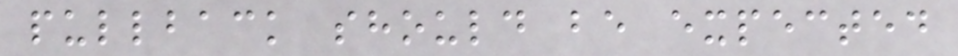pullback should be expected
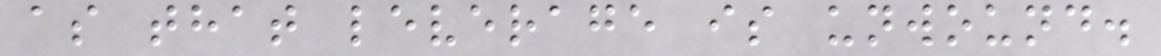as that leverage is unwound.
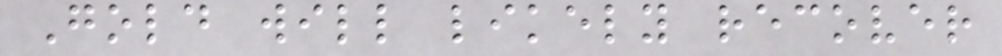Gold will likely recover
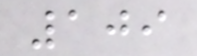109
